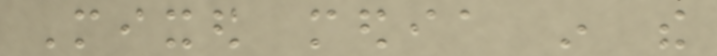Mixed media in the
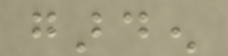garden
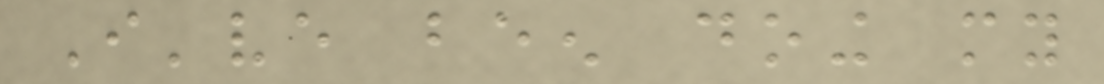I've been doing my
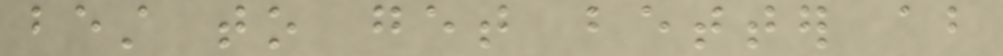best to get better about
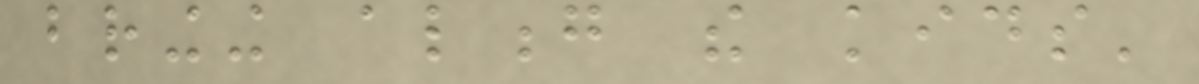bringing along the kids'
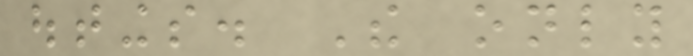outings. The only
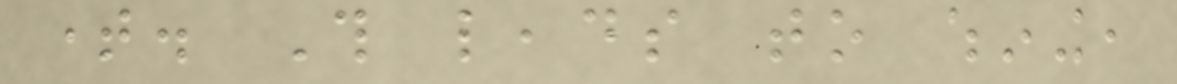time. This leads to whining,
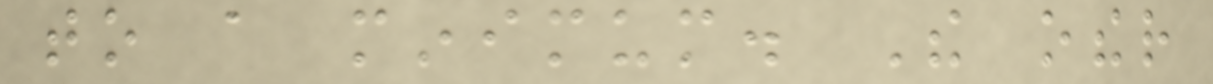to a minimum. The other
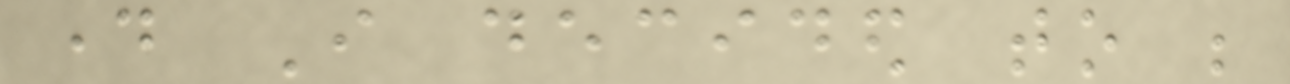day I decided to be
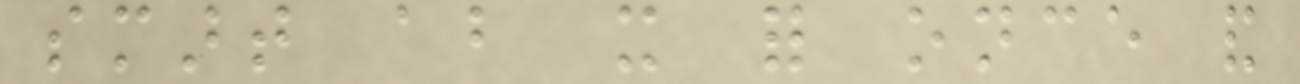smart about it for once and
